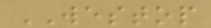WESTOP
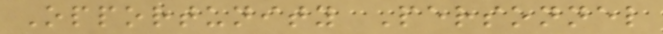Opportunity Personnel
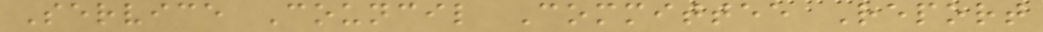Service Council Committee Report
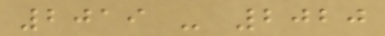2019 - 2020
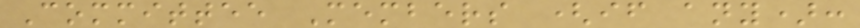Committee Members (if any):
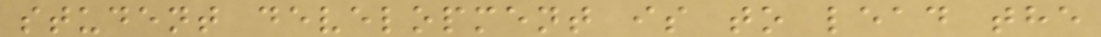student development is to lead the
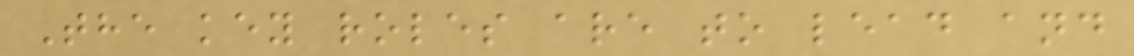The key roles are to lead and
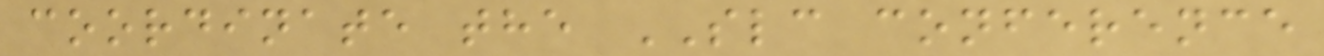coordinate the SLC conference
